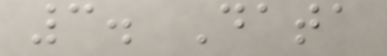3. Data
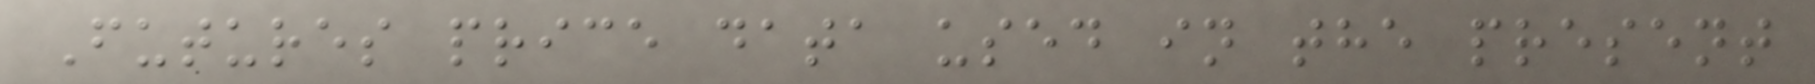Futures price data used in the present
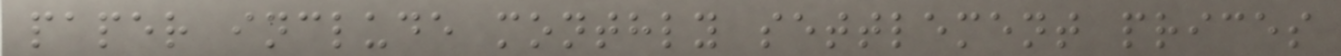paper include monthly settlement prices
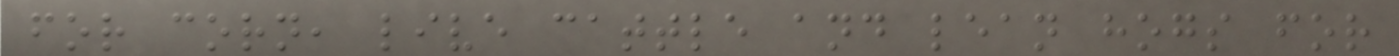for corn, live cattle and lean hogs for
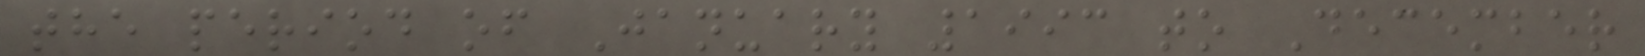the period of January 1993 to December
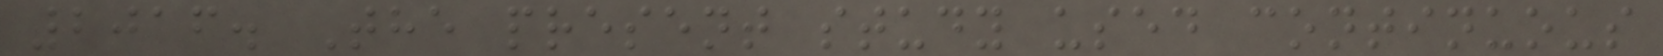2016. The present study used continuous
